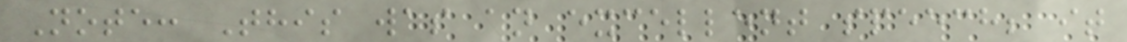Note: This was an excellent speech; it
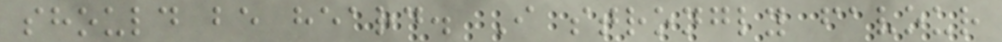should be heard. I strongly favour
